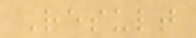Result
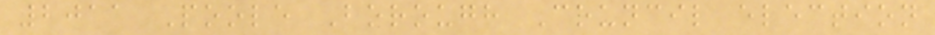2011 Poole Borough Council election
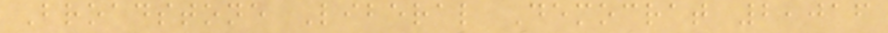Broadstone Liberal Democrat 2,016
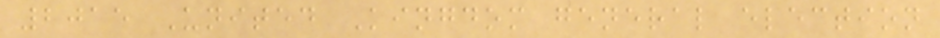2015 United Kingdom general election
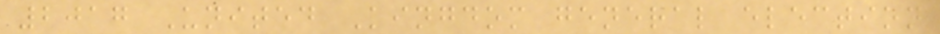2017 United Kingdom general election
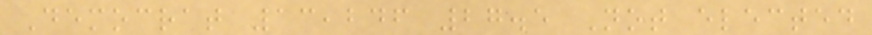Democrat 13,246 27.5 Not elected
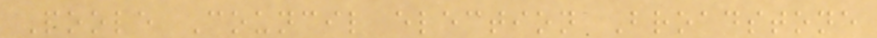Poole Council election Broadstone
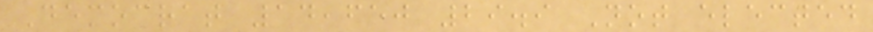Democrat 14,650 29.9 Not elected
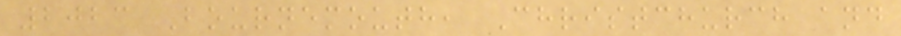2023 Bournemouth, Christchurch and
